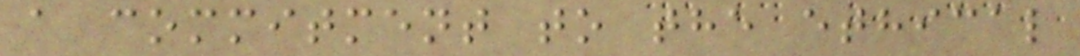a commitment to the ethical
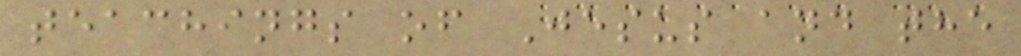teachings of Jesus and the
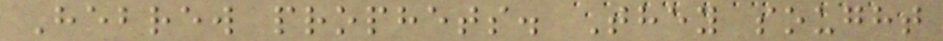Hebrew prophets. They sought
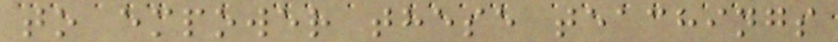to empower these teachings
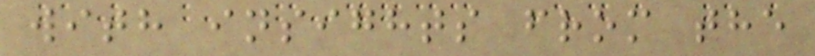with insights from the
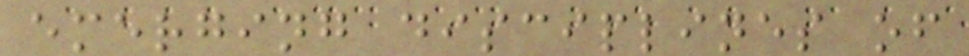emerging disciplines of
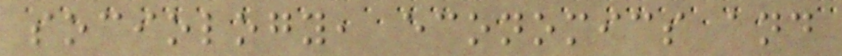sociology, economics and
